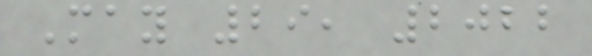May 29, 2022
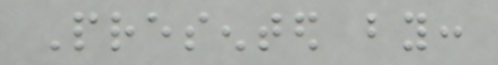Presented by:
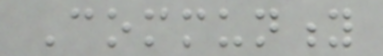Community
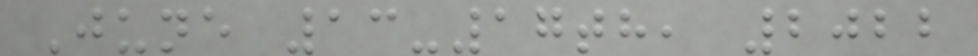June 13-17th, 2022
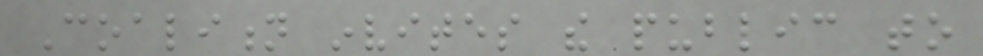Coalition invites the public to
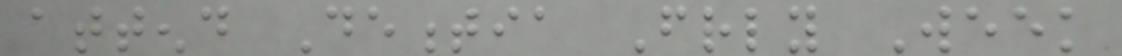attend Dementia Friendly Week
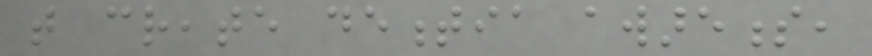that create dementia awareness,
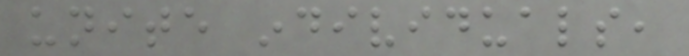unite individuals,
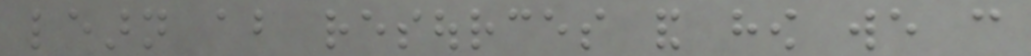learn about resources and how we can
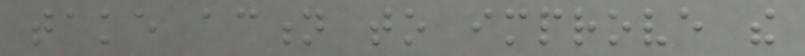take action to improve the
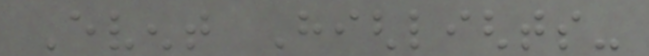Event Highlights-
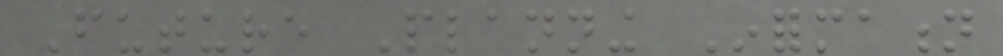Future Planning Information
